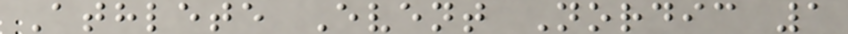Athlete Event Nordic 1
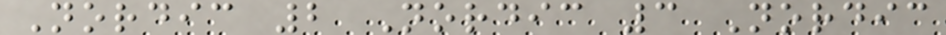Nordic 2 Nordic 3 Nordic
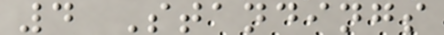4 Standings
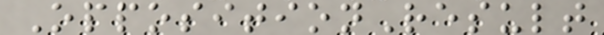OppositionResult
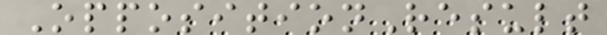OppositionResult
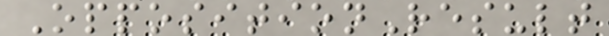OppositionResult
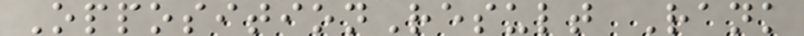OppositionResult Rank
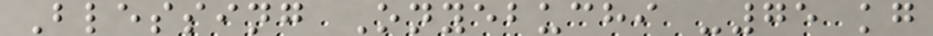Blessing Onyebuchi -75 kg
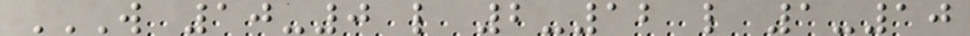W 10-0 L 2-12 L 1-10
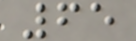65
